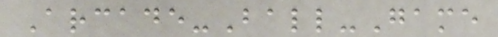Arcade-Ball-Game
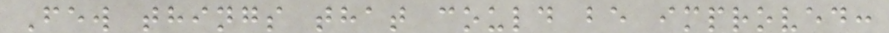Few things that could be improved:
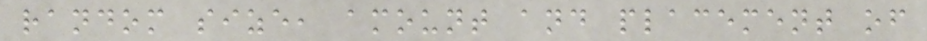random size, amount and placement of
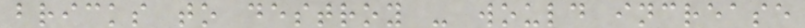bricks to destroy - would increase
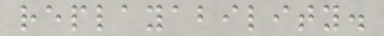replayability.
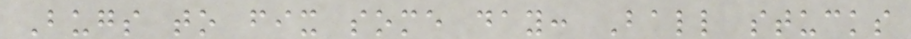Bugs to fix some day: Ball stucks
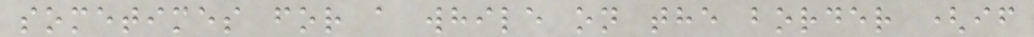sometimes for a while on the border (if
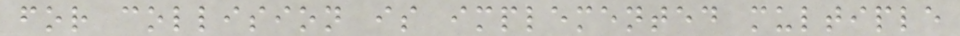for collision is implemented multiple
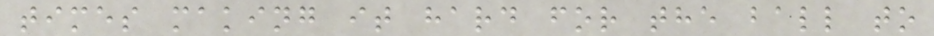times making it hard for the ball to
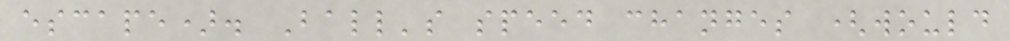escape). Ball's speed changes (would
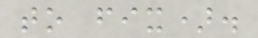to fix).
